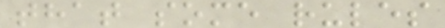that some rules
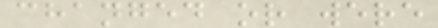changed or were
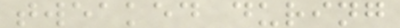tweaked during
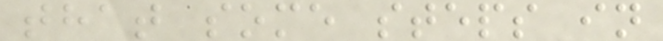that some steps in
